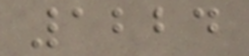1224
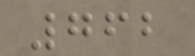762
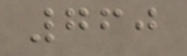760
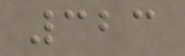323
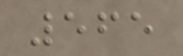565
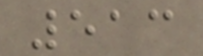513
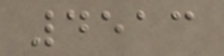4513
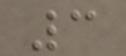3
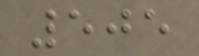505
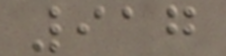917
